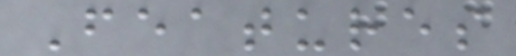Features
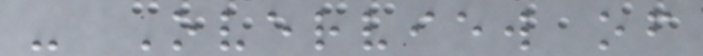- Overview of
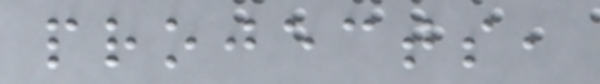projects,
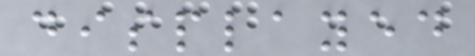displayed
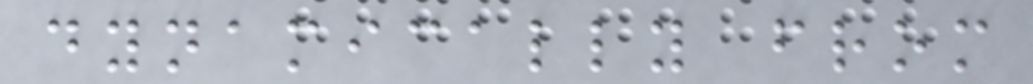dynamically from
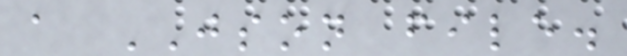a JSON file.
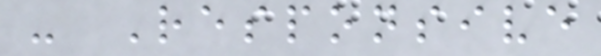- Responsive
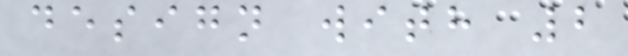design with 2
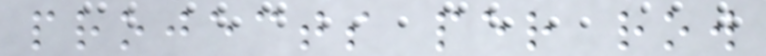projects per row
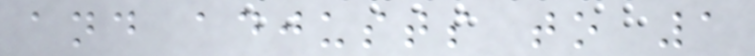and adjusts to 1
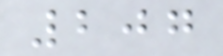207
